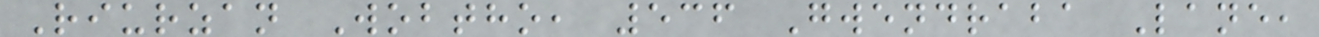Riurzan Wobtho, 536 Gwendraba Lane,
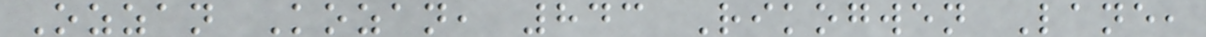Ozzan Kozan, 843 Rikogwen Lane,
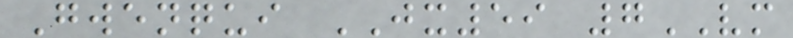Gwenqui JX59 7VM
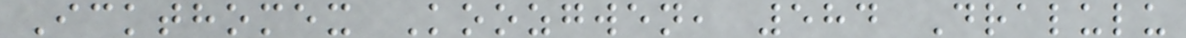Ickthomex Koozgwen, 584 Dralulu
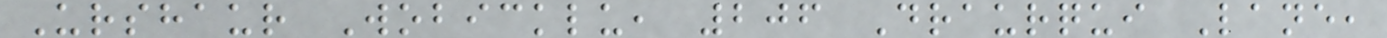Urshaur Wobicklu, 206 Draurqui Lane,
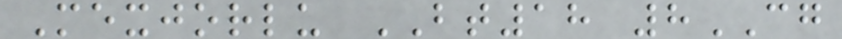Mexjorlu BT18 8CG
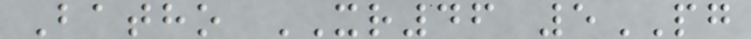Batho XR46 5PG
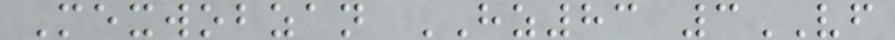Mexwobzan HZ83 3VF
